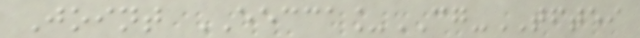Joint EECCA_CG-TFTEI
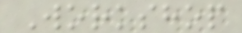Workshop
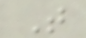T
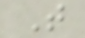T
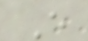E
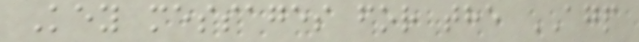Key messages for the AGP
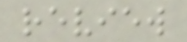review
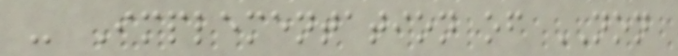- Implementation of NON
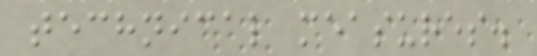technical measures.
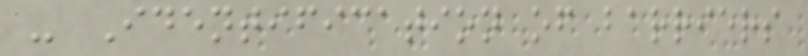- Identification of barriers
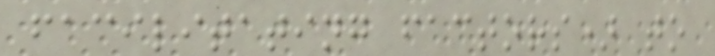facilitating factors) to
